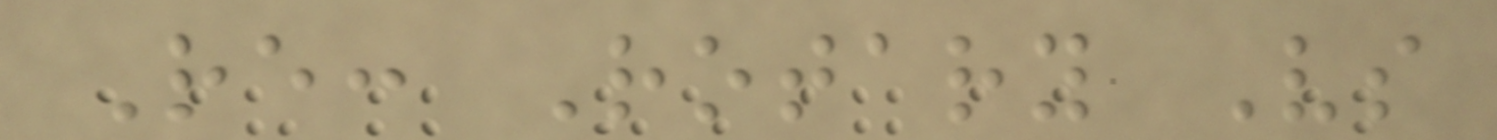Re: Rotary Vs
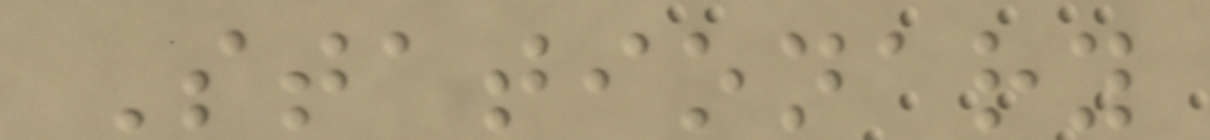Stationary
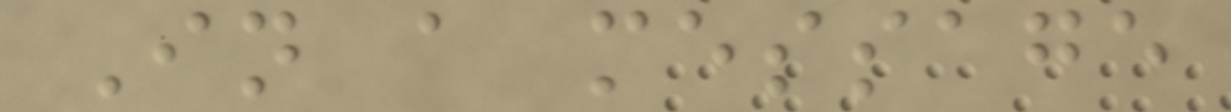In a message
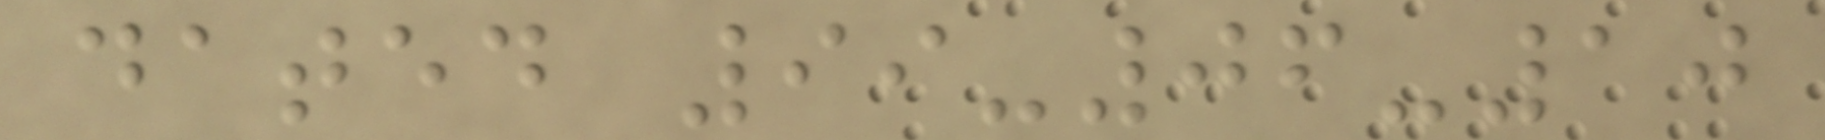dated 99-06-10
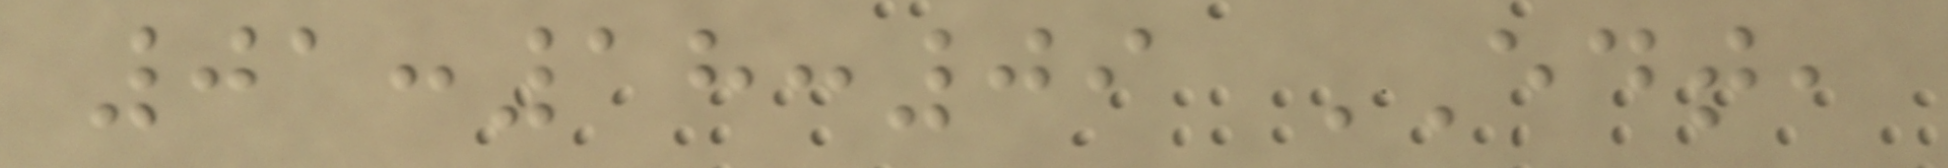01:18:09 EDT,
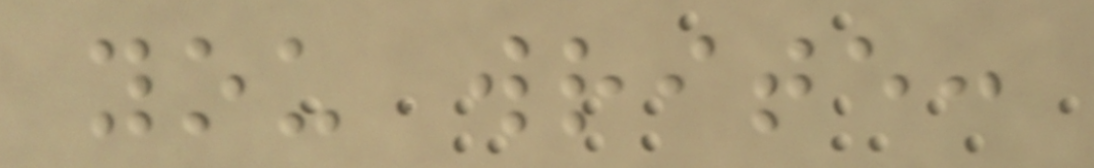you write:
